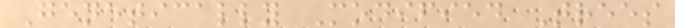Genetically Modified Trees
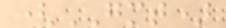(GMT)
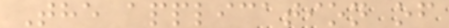The application of
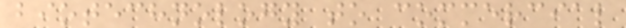biotechnology to commercial
